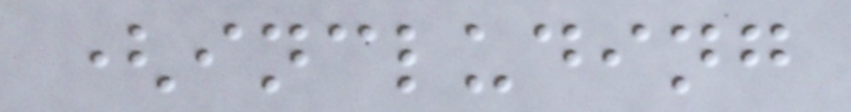(including
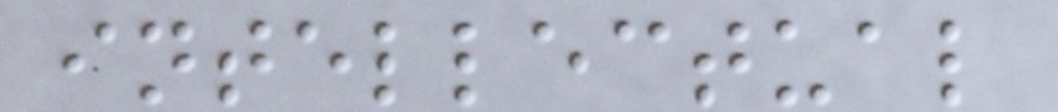intellectual
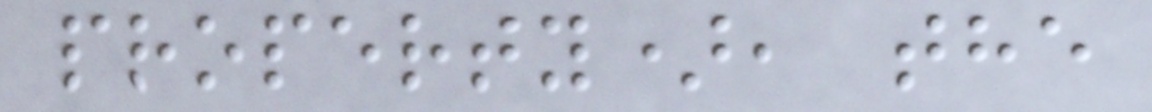property), the
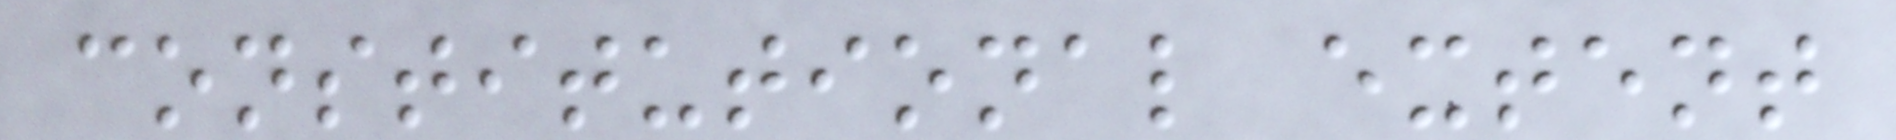constitutional extent
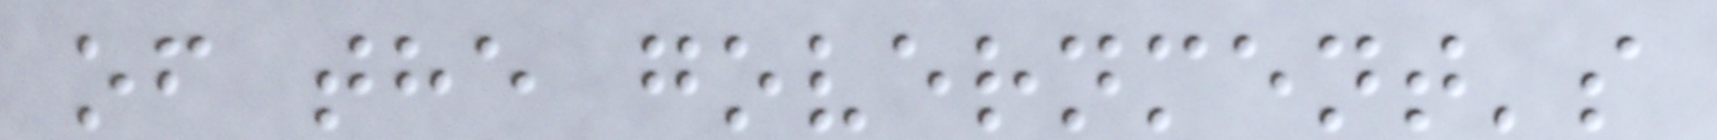of the government's
